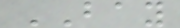BAY
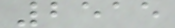2515
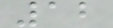12
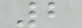2
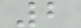2
